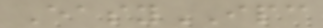EasyIPC
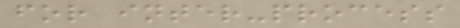for inter-process
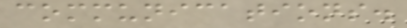communications.
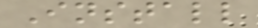Install
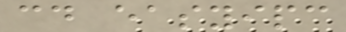cd easyipc
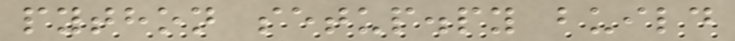python setup.py build
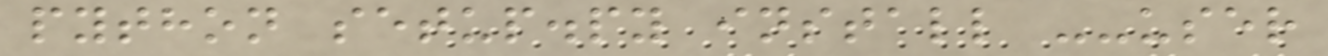python setup.py install --user
